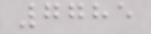7785
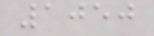1050
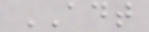ADT
